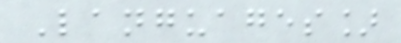Languages]
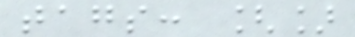tags: []
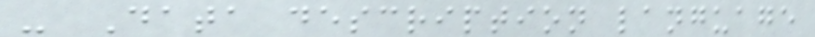- Data description language
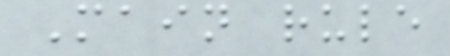Main rule
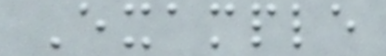Example
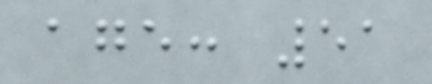age: 51
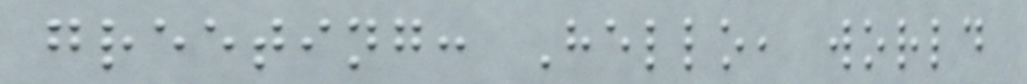greeting: Hello, world
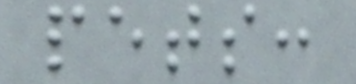pets:
